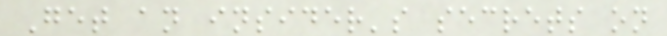Get an insider's secrets on
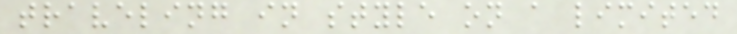traveling in style on a limited
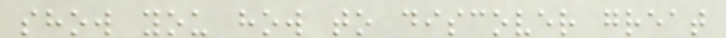show you how to discover great
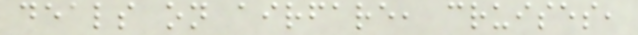deals on airfare, cruises,
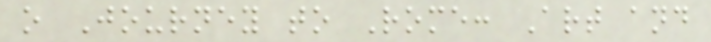o Journey to Rome: Art and
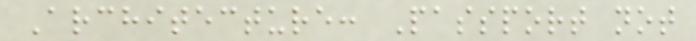Architecture: Passport not
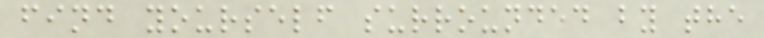find yourself surrounded by the
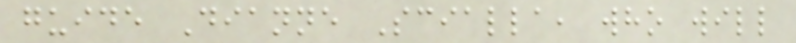guide Dianne Scialla, who will
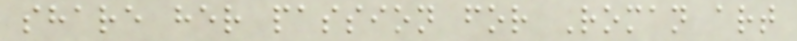share her passion for Roman art
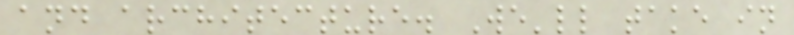and architecture. We'll take in
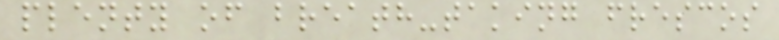plenty of breath-taking frescos
